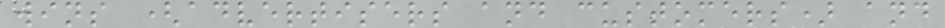wins (advertisers and customers) and
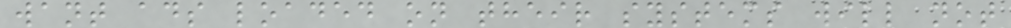want ads loaded on their systems will not
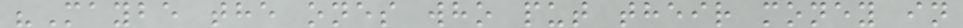"Maybe the ones who put their money in
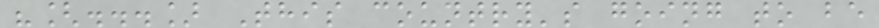"[...] This country's going to be
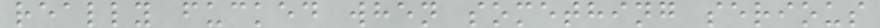really fucked when something serious
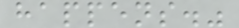happens."
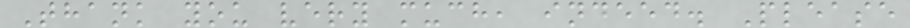Thank you very much, indeed. Please
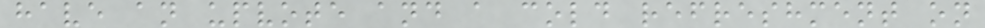have an upvote and a cold refreshment on
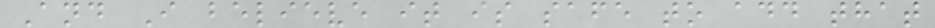And I believe it is safe to add that
